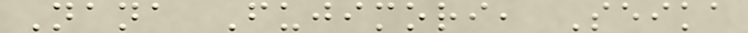Nana Fujimori, Seika
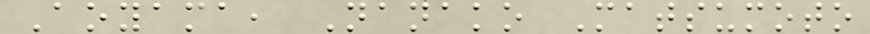Aoyama, Nanako Matsumoto
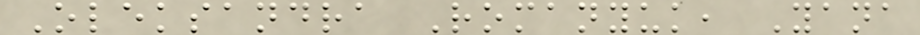Oleksandra Romanyuk, Yana
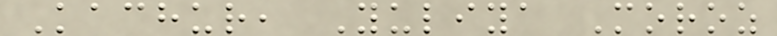Kachur, Yuliya Moroz
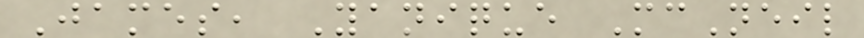James, Yanique McNeil
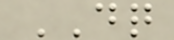DQ
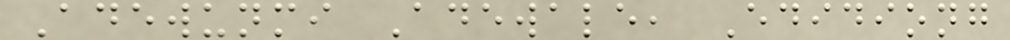Adewunmi Adewale, Edidiong
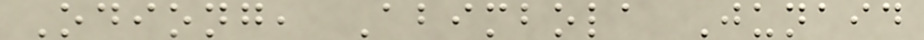Odiong, Abimbola Junaid
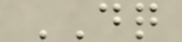DQ
